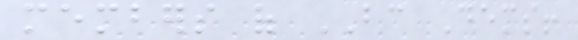members of BC Dems!
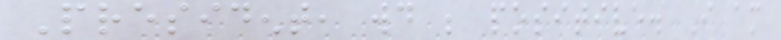President, would be positive. I am
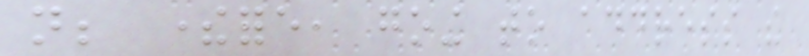not; therefore, going to address the
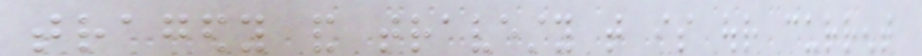tragedy and travesty that is our current
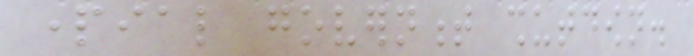partial government shutdown.
